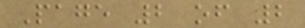Page 2 of 2
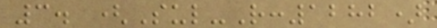3. (Sul-R:1282)
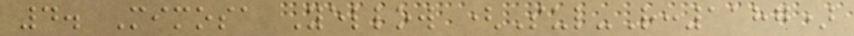4. Mimosa Yellow (Sul-R:1187)
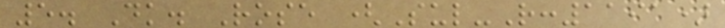5. Dk. Rose (Sul-R:1191)
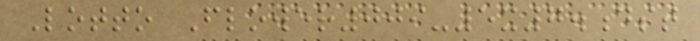Lotto Flower009-5x7.dst
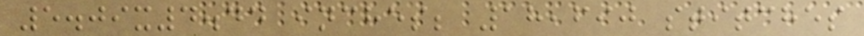5.09x4.44 inches; 18,690 stitches
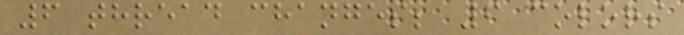6 thread changes; 6 colors
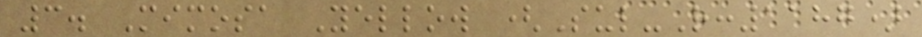3. Mimosa Yellow (Sul-R:1187)
